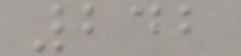242
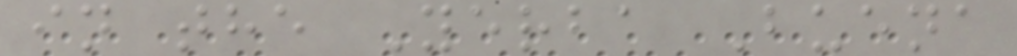in the Yerba Buena
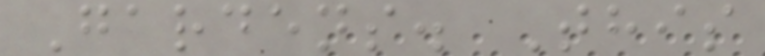Gardens. This
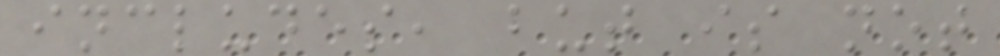includes, but is not
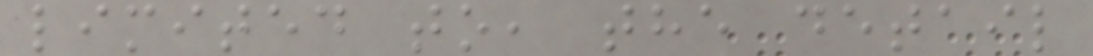limited to, the detail
